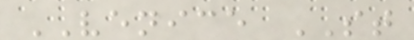VENICE ST
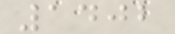1402
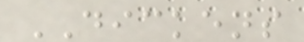DICKENS
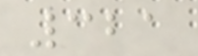321
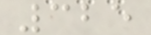325
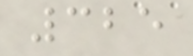325
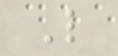L
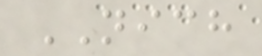NICH
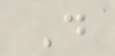D
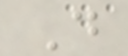D
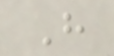H
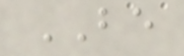BE
